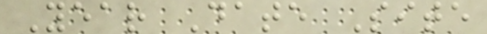Year Date Site
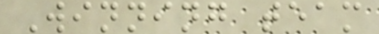Winning team
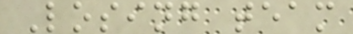Losing team
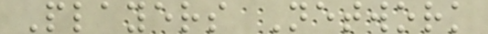Players Network
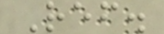Ref.
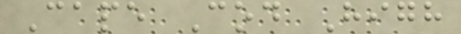Cape Cod High
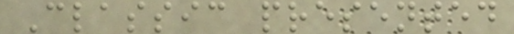Classic presented
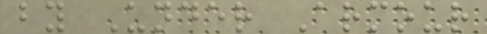by Under Armour
